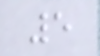5
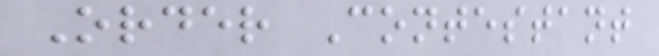Order Contestant
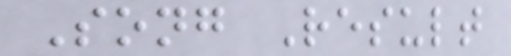Song Result
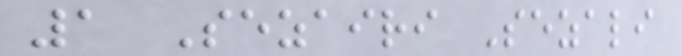1 Sezairi Sezali
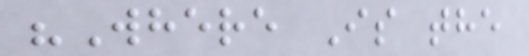"Where Is the
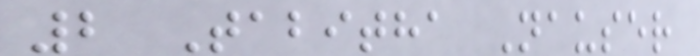2 Tabitha Nauser
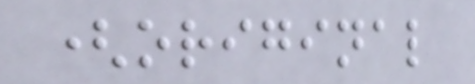(original
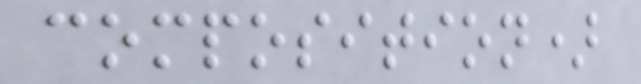composition)
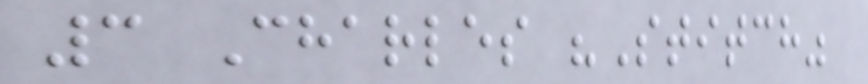3 Charles "Stitch"
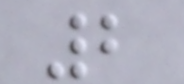2
